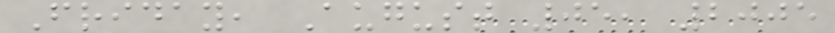Friday, August 05, 2005
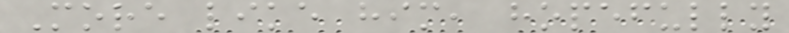More like him, hopefully
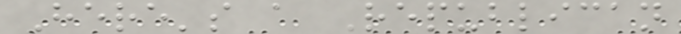Here's a Republican
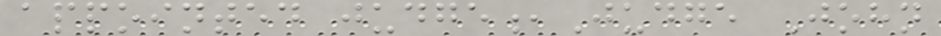appointed judge,Judge John
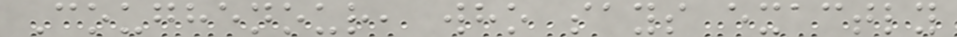Coughenour, who says exactly
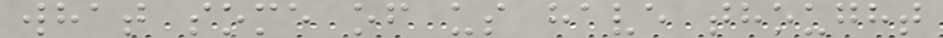what some of us have thought
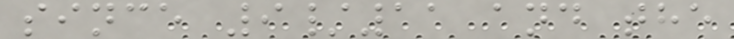since 9/11 and the
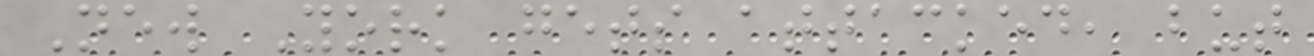New York gets attacked, but
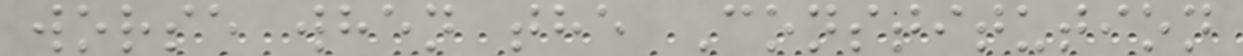worse when the Constitution
